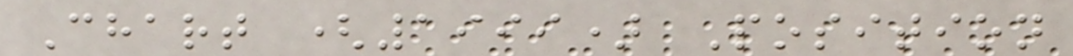Chart (1999) Position
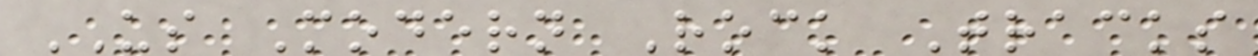US Modern Rock Tracks
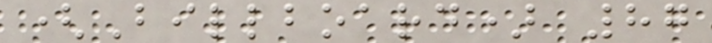(Billboard) 87
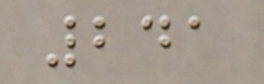241
